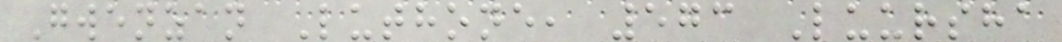Gwenzan Luthone, 573 Luursha
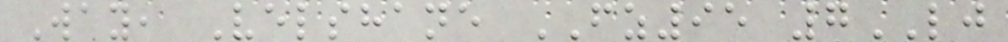Way, Velshane FZ95 7LJ
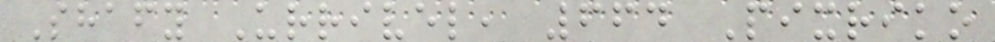Shafy Urrivel, 664 Pixriko
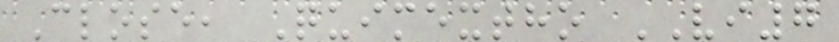Close, Quimextho VI7
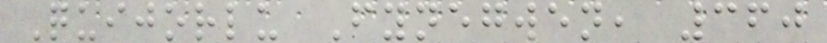Quijorlu Fynegwen, 360
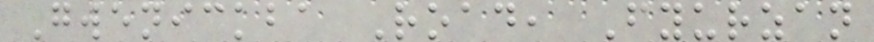Gwenickba Road, Fyurzan
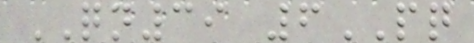QN39 6PQ
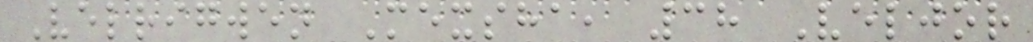Velrigwen Mexsha, 38 Veljor
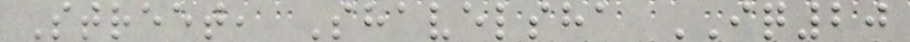Street, Shavelsha IQ20
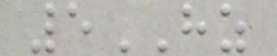5HZ
